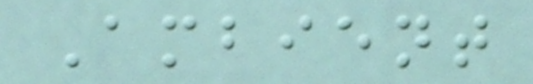Ambient
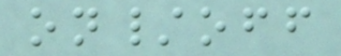on/off
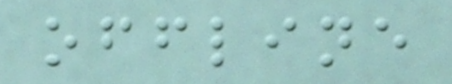offline
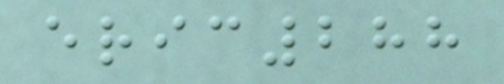eric288
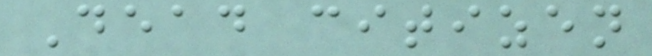Dead citizen
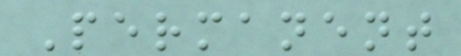Permanent
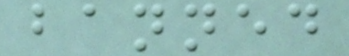banned
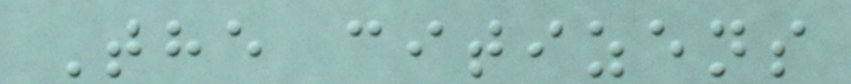The citizens
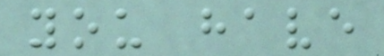you have
